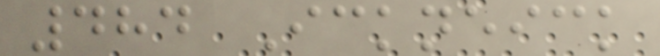484 Ickneick
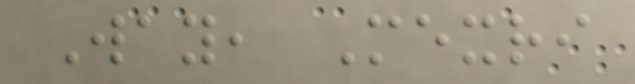Way, Mexri
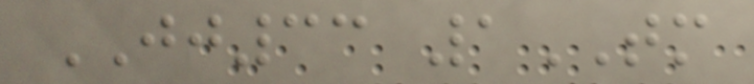JJ33 1TM
